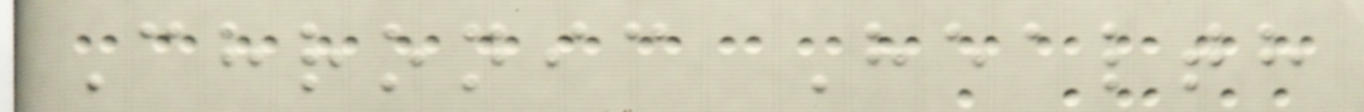Chronic Health
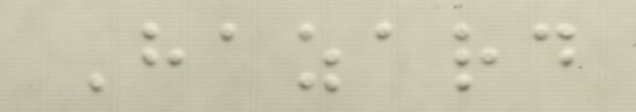Hazard
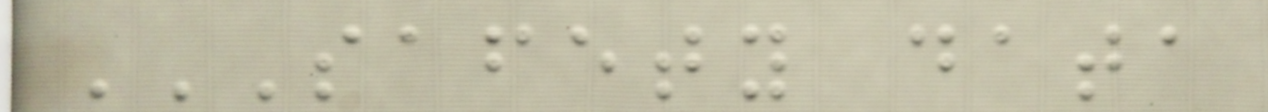SAFETY DATA
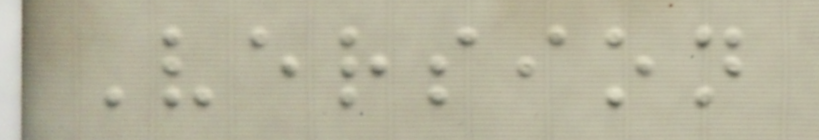Version
